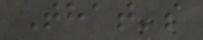That's
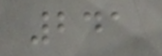241
